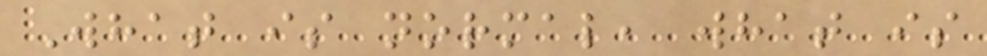What is normal, what is
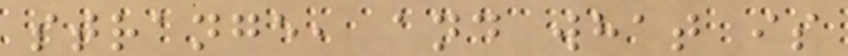strange, and what is
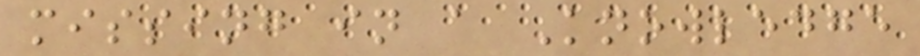missing in a Knowledge
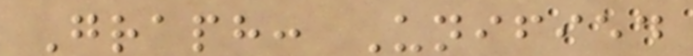Graph: Unified
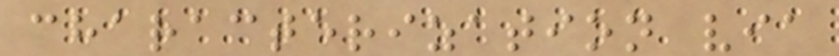characterization via
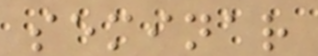seminar
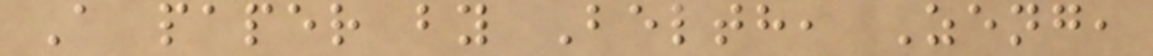A paper by Belth, Zeng,
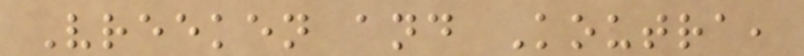Vreeken and Koutra,
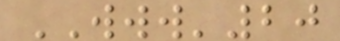WWW'20
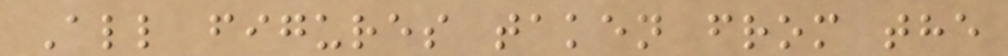All figures taken from the
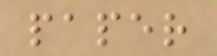paper
